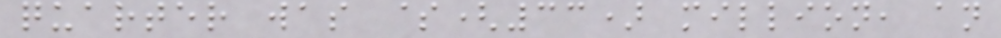quarter was $(33) million, an
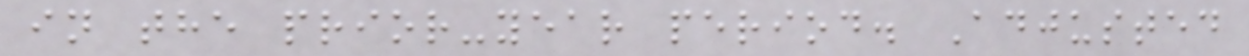in the prior-year period. Adjusted
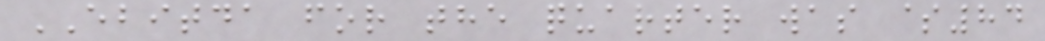EBITDA for the quarter was $84
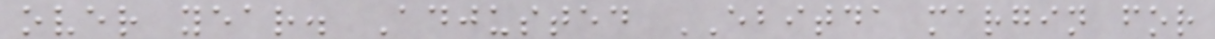over year. Adjusted EBITDA margin for
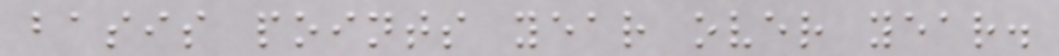basis points year over year.
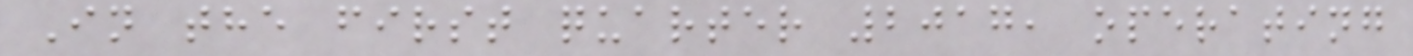In the first quarter 2017, operating
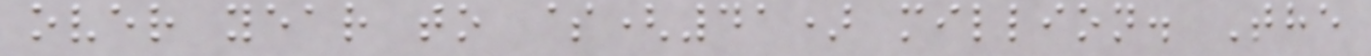over year to $(41) million. The
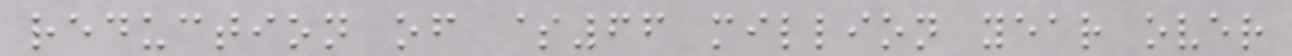reduction of $66 million year over
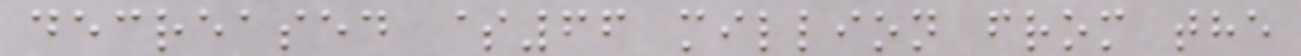decreased $66 million from the
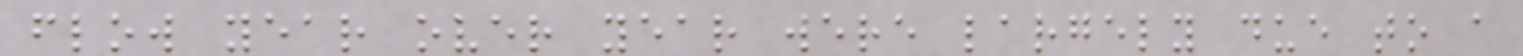flow year over year were largely due to a
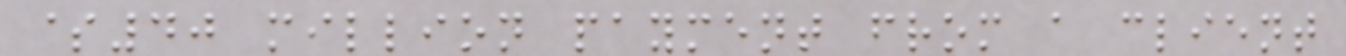$40 million payment from a client
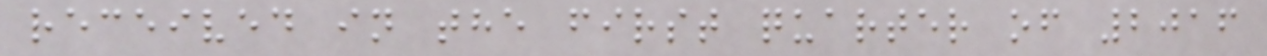received in the first quarter of 2016
